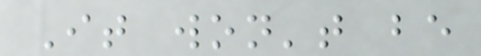It won't be
